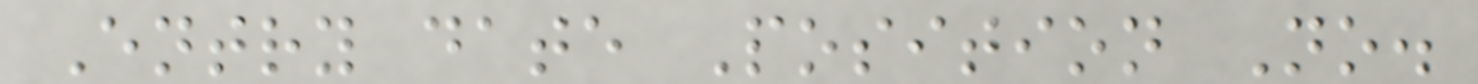Entry date Position No.
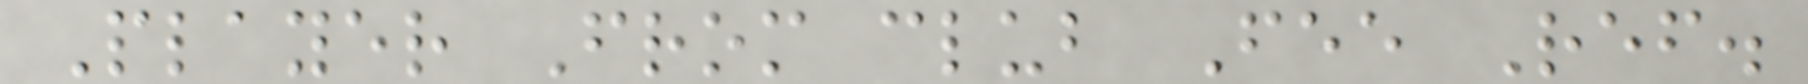Player From club Fee Ref.
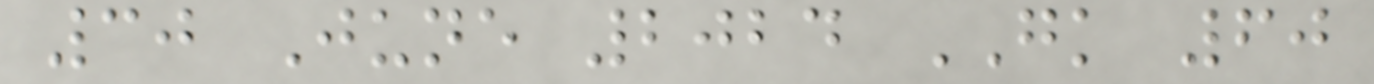30 June 2024 GK 60
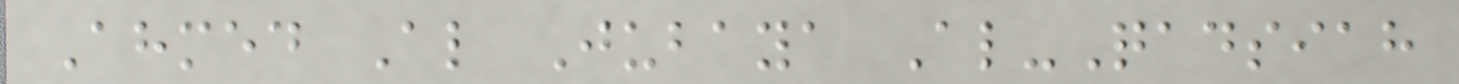Ahmed Al Jubaya Al-Qadsiah
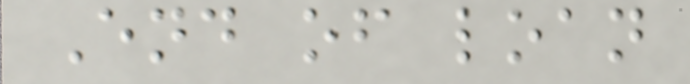End of loan
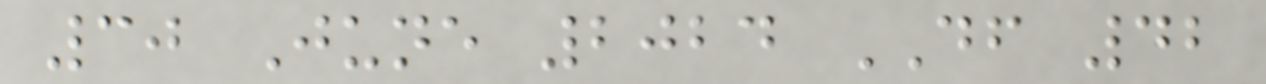30 June 2024 DF 42
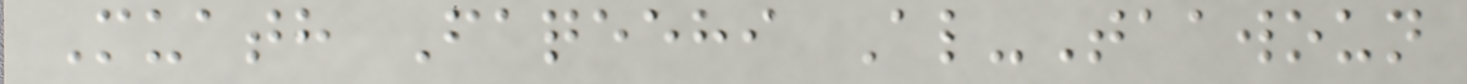Muath Faqeehi Al-Taawoun
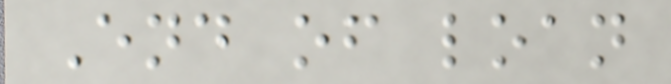End of loan
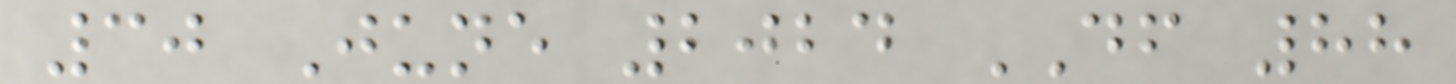30 June 2024 DF 88
